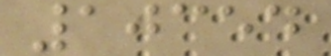10354
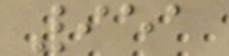951
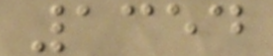1354
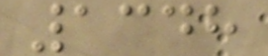1348
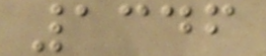1346
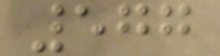577
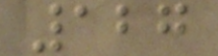127
